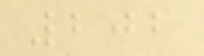202
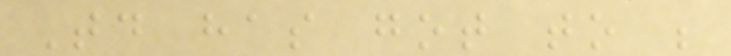Today has got to be
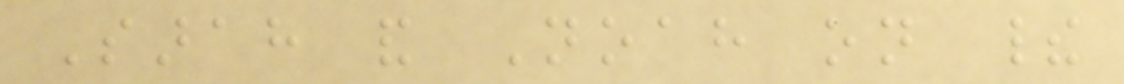Sarah and Noah on their
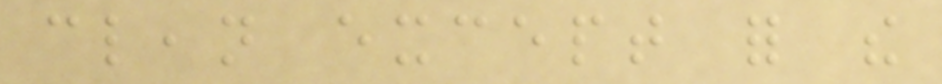clean except for the
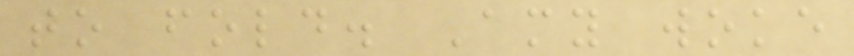to fold. Amy woke
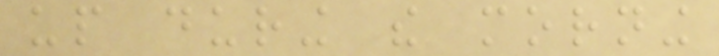up during the morning
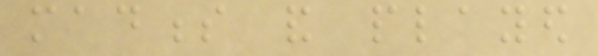madness and played
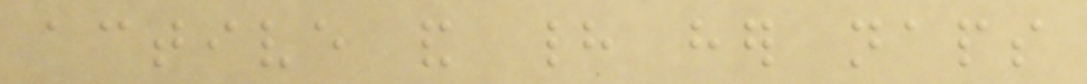active and had her naps
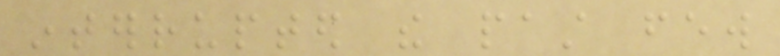interrupted the past few
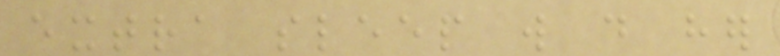extra sleep will do her
